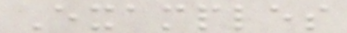Examples
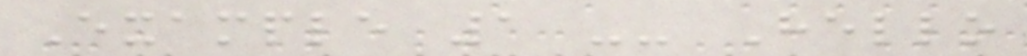Example 1 -- Hello
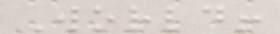World!
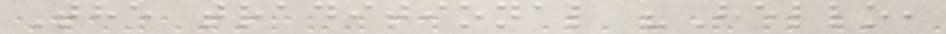The traditional "Hello,
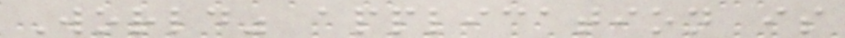World" application is
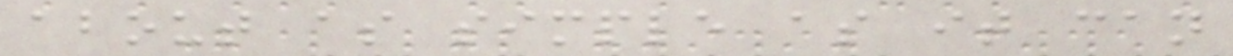about as simple as it can
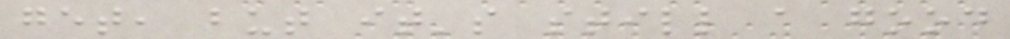get, but it's still a good
